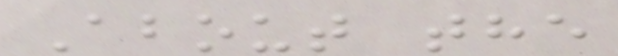About the
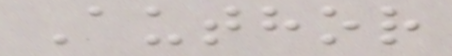Author
